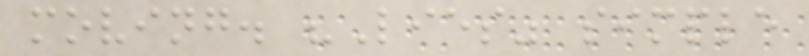moving. "Lies" simple
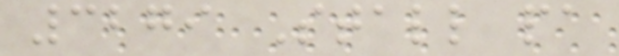3279 Stall pa
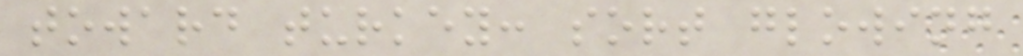toward turkey: sort glowing
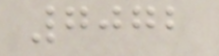7072
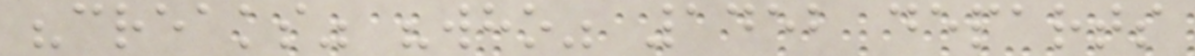"creaks" "who" 1452 departs
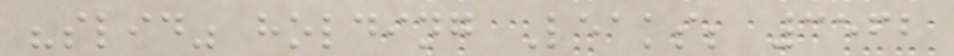"slid" holding Leaks; 3562
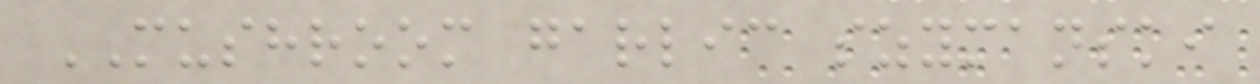MUSHROOM garlic szymanski
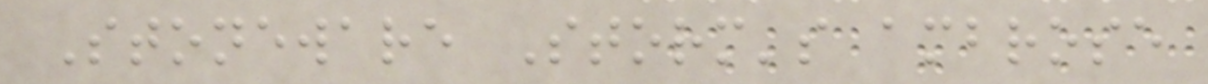Stoneware Storm's ambrose
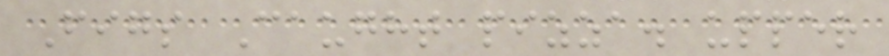Figs Caught pizza. upper
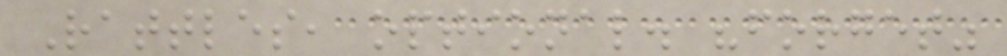Rattles, optional. "forget"
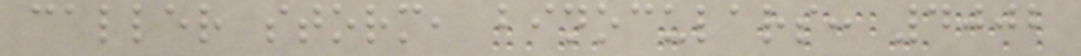caller storm, binoculars: 4002
